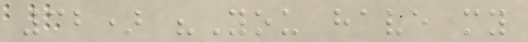32) "You have my
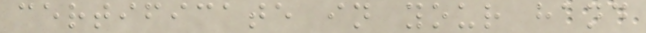certificate in your hand
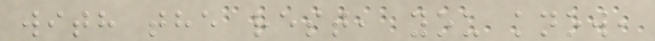with the rest, you know,
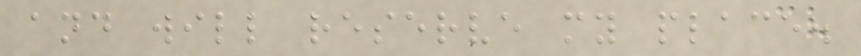and will reserve my place.
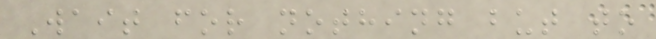Wait for nothing but to
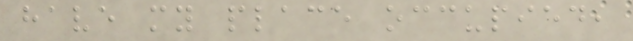have my place occupied,
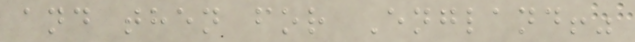and then for England!"
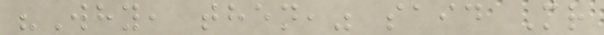"Why, then," said Mr
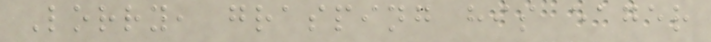Lorry, grasping his eager
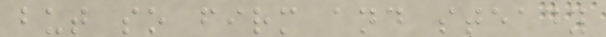but so firm and steady
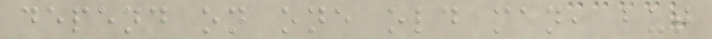depend on one old man, but
